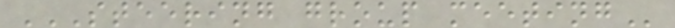STEERING GROUP MEETING
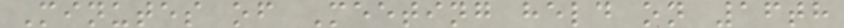Minutes of Meeting held on 16th
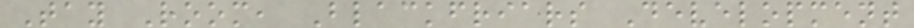Tay Room, Blackfriars Development
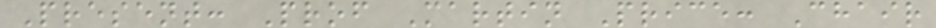Present: Prof Martin Price: Chair
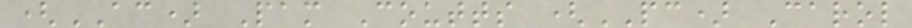(AC) Pam Coutts (PC) Carol
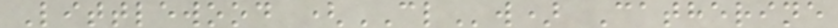Littlewood (CLw) Catherine
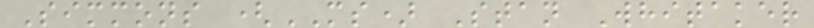Simmons (MS) Stan Whitaker
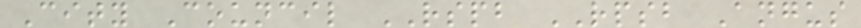City Council RSPB RPSB Angus
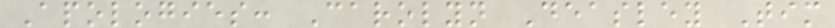Apologies: Carolyn Deasley Tim
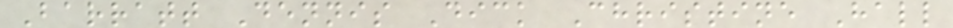Barratt Dennis Dick Christine Hall
